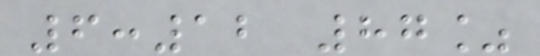6:12 87%
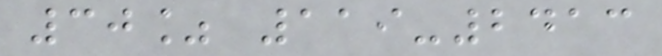30% 119-2413
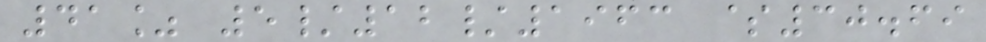41% 5/12/1963 $30.69
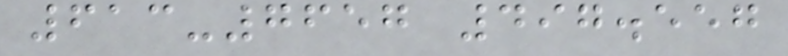613-7657 497.557
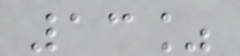13%
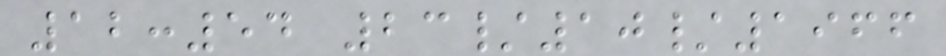12:54 23/10/1966
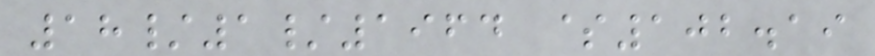18/1/1964 $102.19
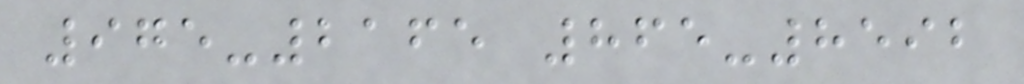975-2165 865-8592
